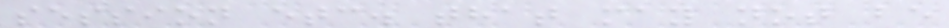session etc. that may not be
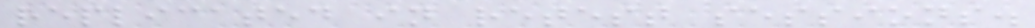replicated in retest sessions.
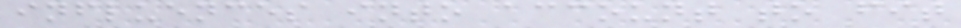influences into account to fit
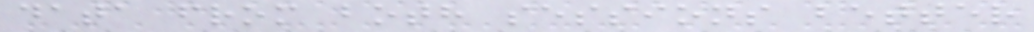data from both sessions better
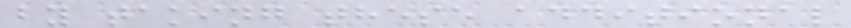by taking these additional
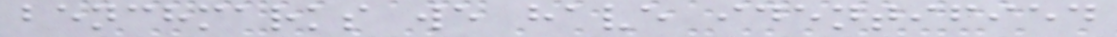benchmarks we have identified
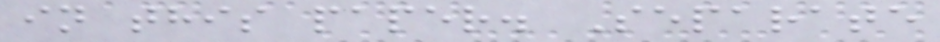in this paper. Separate
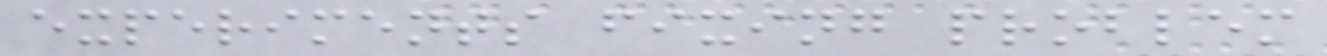experiments fixing problem
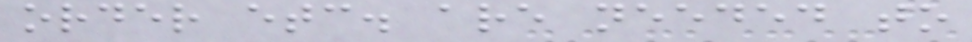order etc. are needed to
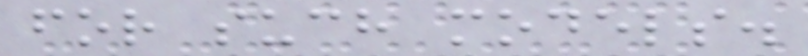for such models.
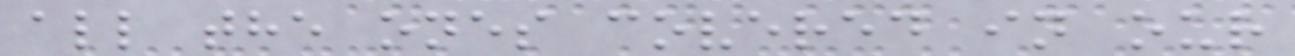all the ones covered in our
